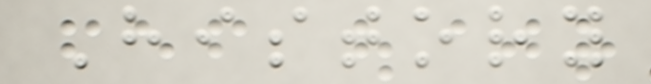History
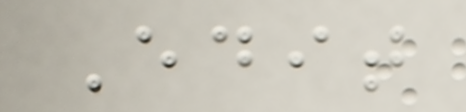Edit
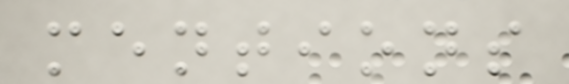mentions
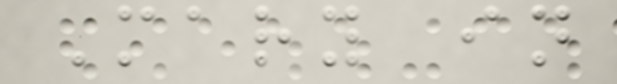Mary in
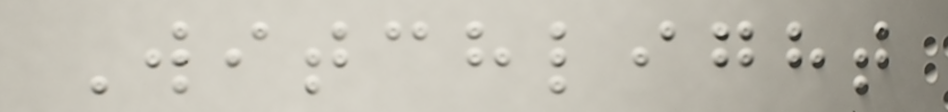Witchlight
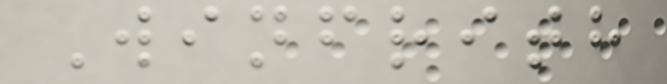Winfrith
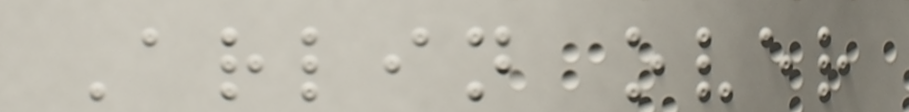Arlin over
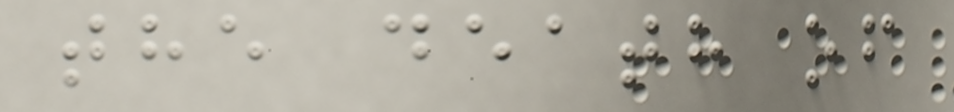the death of
